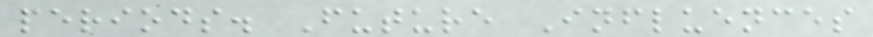periods. Future Influences
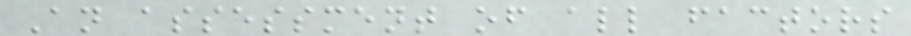An assessment of all factors
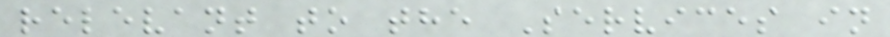relevant to the Services in
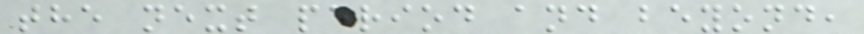the next period and beyond,
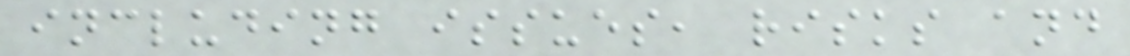including issues, risks and
